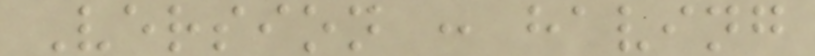Version : having
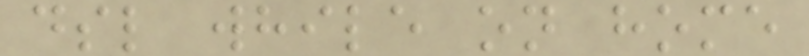dsl while on home
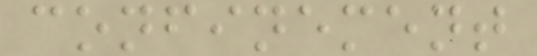confinement
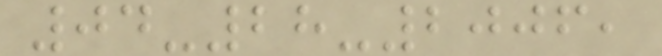04-28-2006,
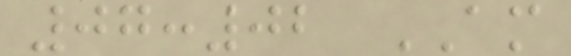07:02 AM
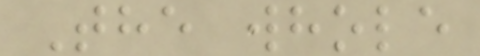The whole
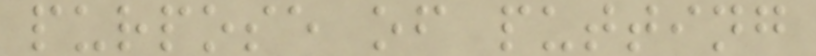purpose of putting
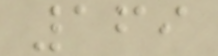169
